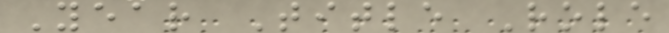Year Title Role
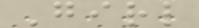Girl
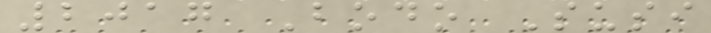2017 Bodo Susi
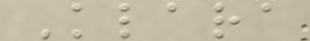Klara
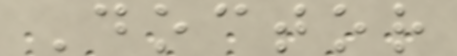Doctor
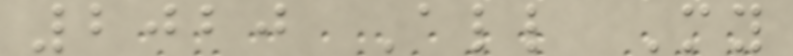2020 All My
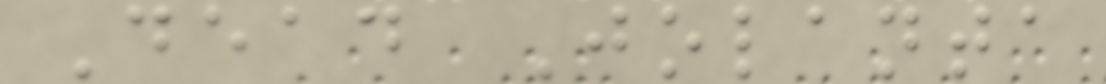Dead Jolanta
